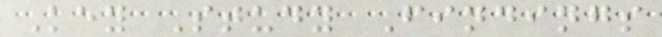Key Study Findings
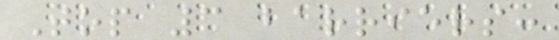Top 3 barriers:
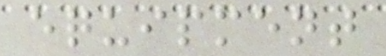equipment
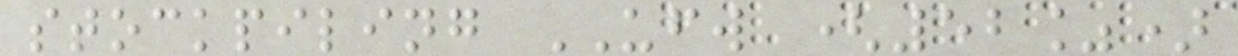stockpiling UFW (52%)
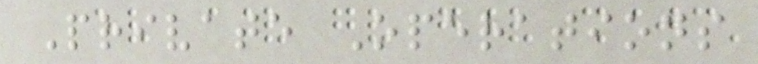Private Operations
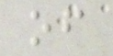of
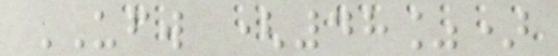UFW (48%)
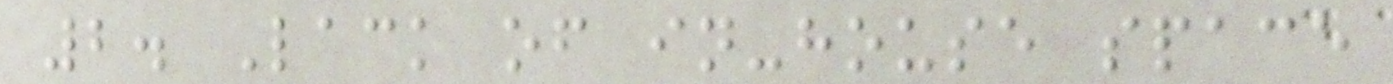2. Lack of in-house space
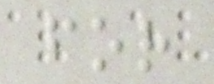for
